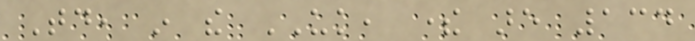Today, in the UK, there are 134
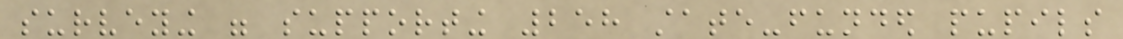surveying were supporting 258 state-funded pupils
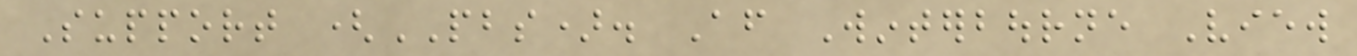Support (PBS). After Winterbourne View
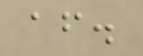after.
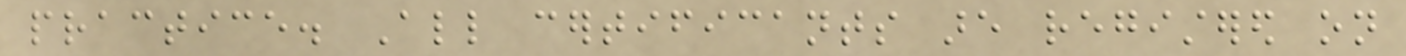practice. All certificants are registered on
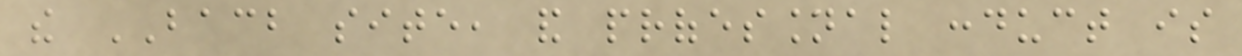the BACB site, and professional conduct is
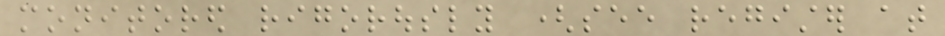monitored rigorously (see register at
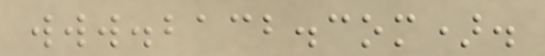www.bacb.com).
